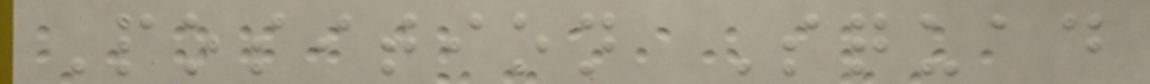Position Squad
